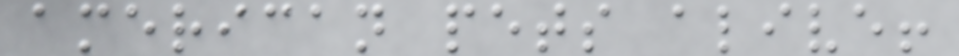american pets alive!
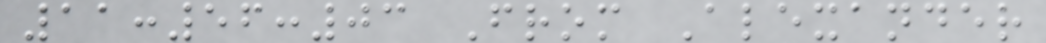11:56:03 From Alexander
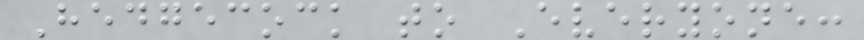Hedgecock to Everyone:
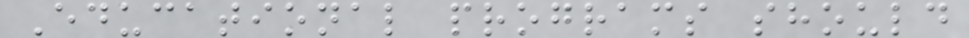Educational programs should
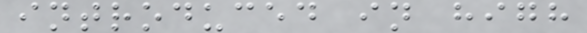introduced in high
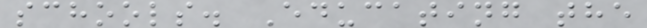schools. Educating the
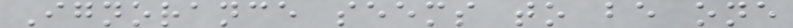Ignorance seems to be one
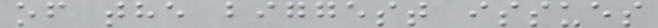of the biggest issues
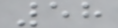58
